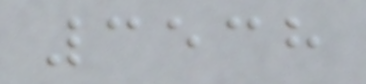3538
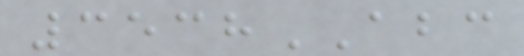3538ABC
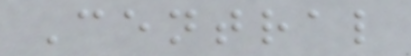Central
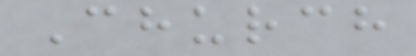Church
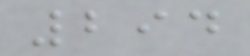294
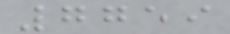7759
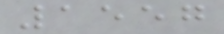1557
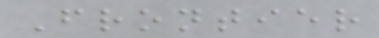Frontier
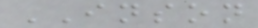INSON
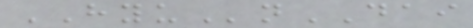HYUnDAI
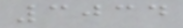3034
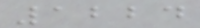1224
